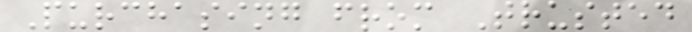Purchasing from Trusted
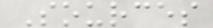Sources
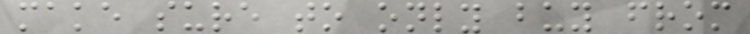make sure to only buy from
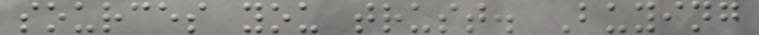sources you trust. Buying
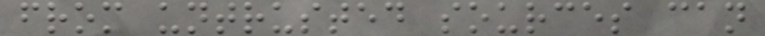from untrusted sources can
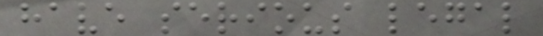have serious legal
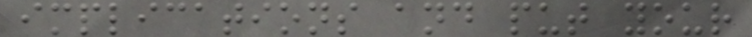implications and put your
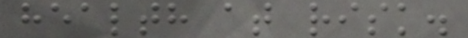health at risk.
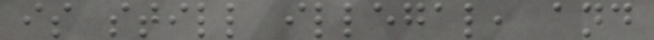is still illegal, and
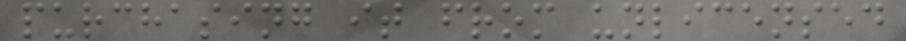purchasing it from unlicensed
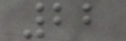22
